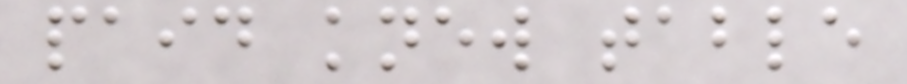paid knew table
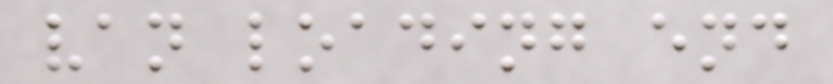van loading end
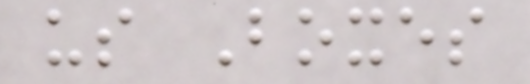us Boxes
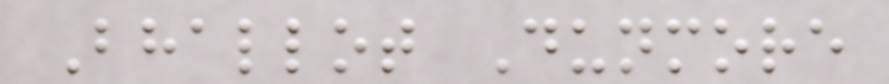Bhallot Dunmore
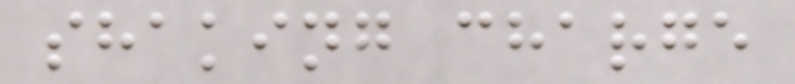shaking charge
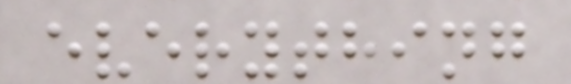everything
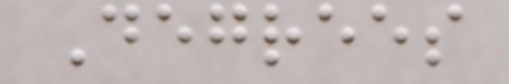Degrees
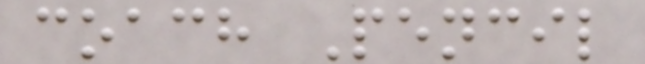coach Pencil
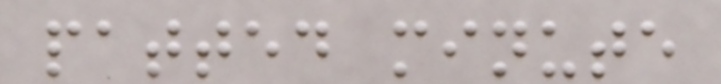patted minute
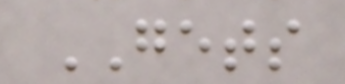GETS
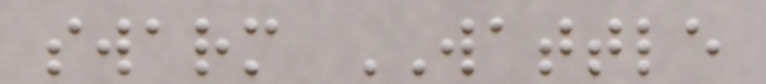swarm WATTLE
